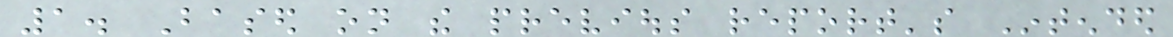1. Based on the previous report's Intended
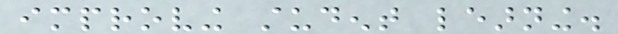improving student learning.
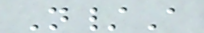N/A
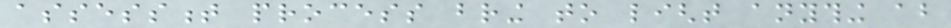assessment process bring to light anything about
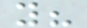you?
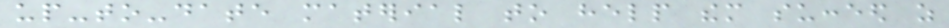up-to-date material to help them succeed as
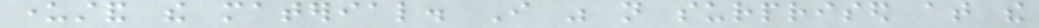understand the material. I was not surprised at the
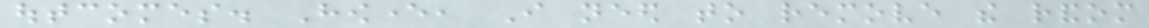outcomes. However, I need to remove the random
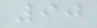90
